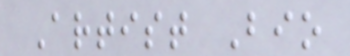Artist Bio
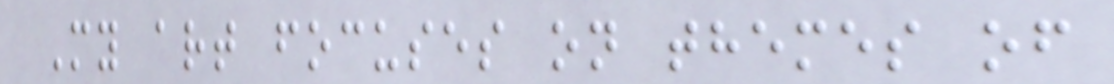My art focuses on themes of
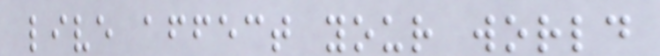live affect your world
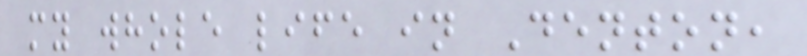my whole life in Denton,
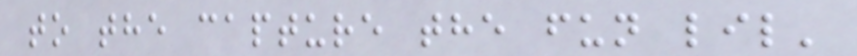to the capture the fun lil'
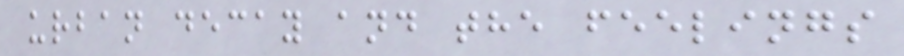urban decay and the feelings
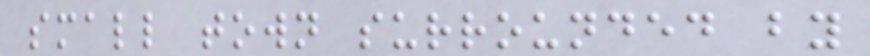small town surrounded by
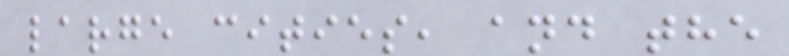large cities, and the
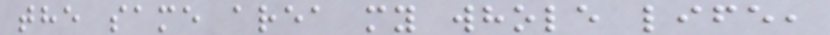the same area my whole life,
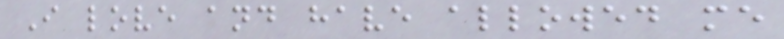I love and have allowed me
